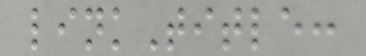linkTitle:
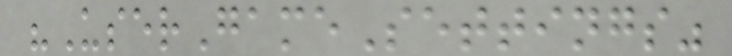"UserGameSettings"
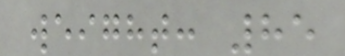weight: 85
